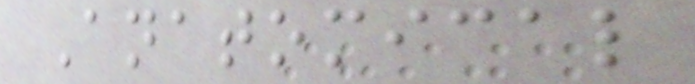Anatomical
